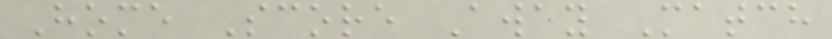Home Score Away Match
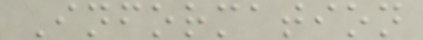Information
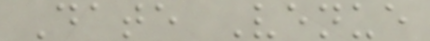Date Venue
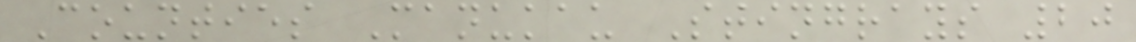Counties Manukau Stingrays 20
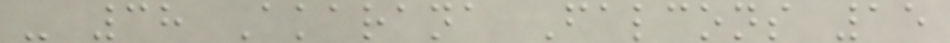- 38 Akarana Falcons 15
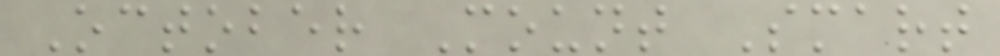October Mount Smart
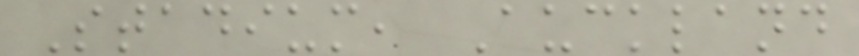Stadium, Auckland
